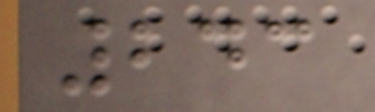243
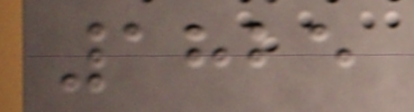1825
